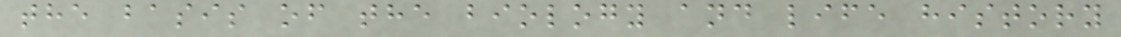the basis of the biology and life history
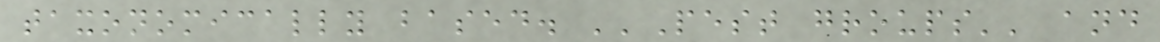taxonomically based. ''Pest groups'' and
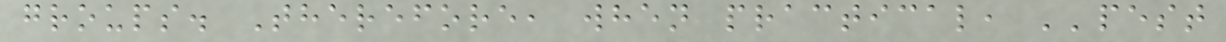groups. Therefore, when practical, ''pest
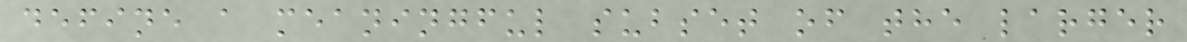define a meaningful subset of the larger
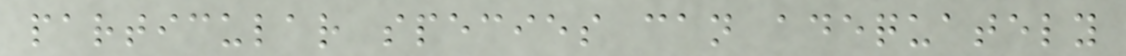particular species can adequately
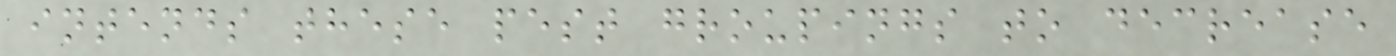intends these pest groupings to decrease
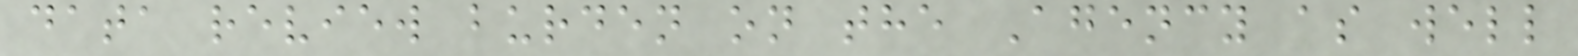data review burden on the Agency as well
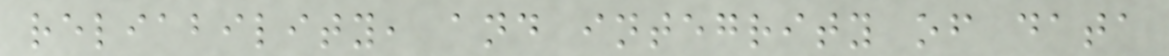reliability, and integrity of data
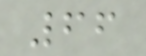66
